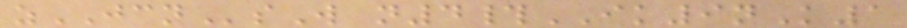zJCNsW n4#IK9nK1
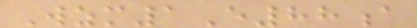Wzm1E88a
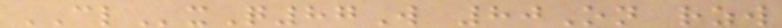CLxQ87W 80On rzw
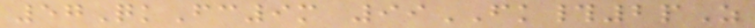57QkFc9m 99FK#2pZ
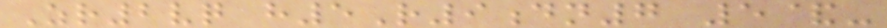Zr2vq h5R9dn7 5&-
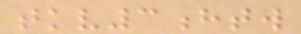tkv3htw
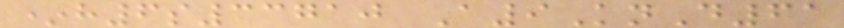*h6s33710 A9KnD61
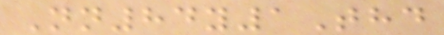Nn84y1Thd
